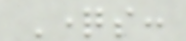Questions:
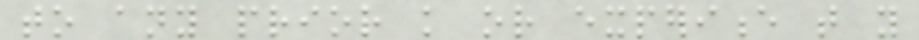to any prior knowledge or experience that you
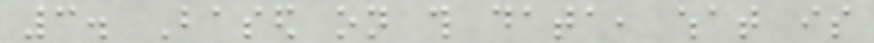3. Based on this data, what is
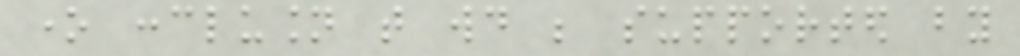one conclusion that would be supported by
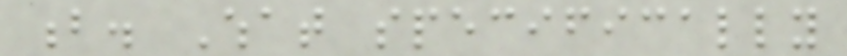b. What specifically
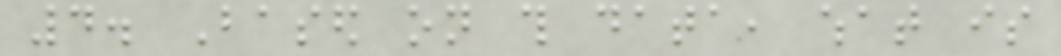4. Based on this data, what is
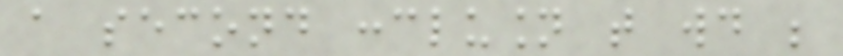a second conclusion that would be
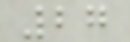27
